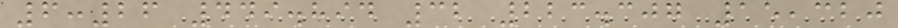6:26 449.894 32 223.307 15,320
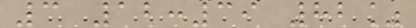3 12:39 82%
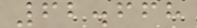62.668
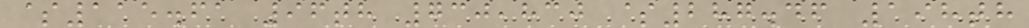$115.61 96th 730,830 $287.46 198th
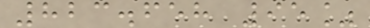823.658 95%
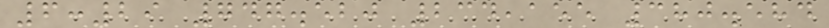6:29 747.520 234,155 380.584
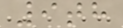9th
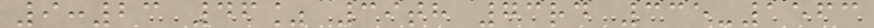9:23 46% 39th 73rd 335-1563
